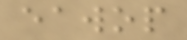eawop
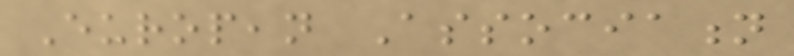European Association
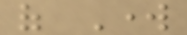of Work
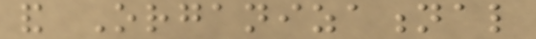and Organizational
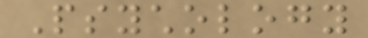Psychology
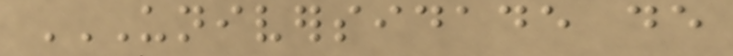UNIVERSIDADE DE
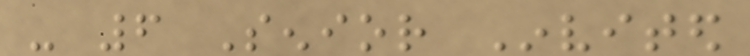- 6 Senior Invited
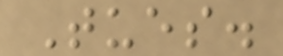Tues.
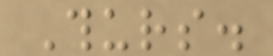Thurs.
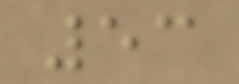53
